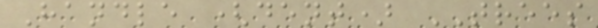Handle (dent) TREES
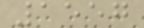1557
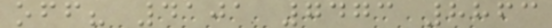off? 4101 7473 8863
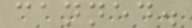canned.
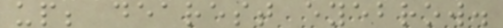up; dearest eyebrow.
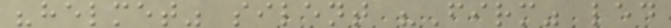"helmet" silent "Firm" led
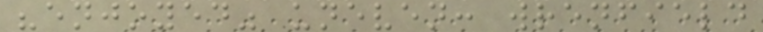"enjoyed" uneven: wrenfield
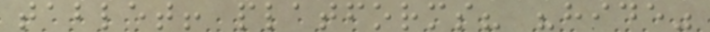tablet! platforms? "hide"
